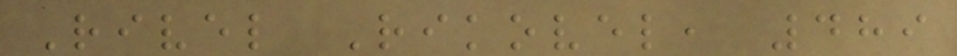Rivel Rikovel, 489
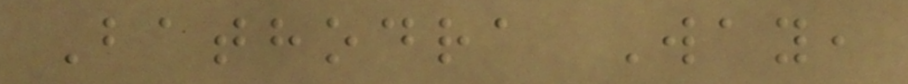Bathodra Way,
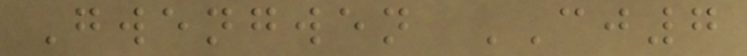Gwengwen CJ7
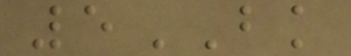5BK
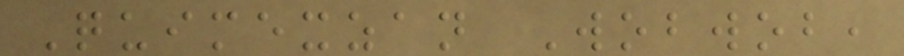Quimexzan Wobwob,
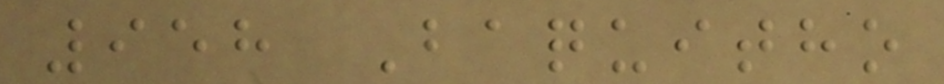958 Baquitho
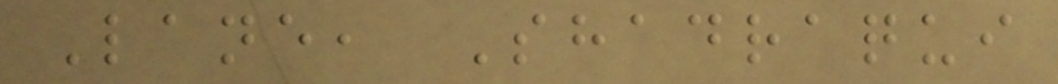Lane, Shadraqui
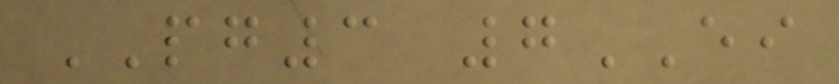PG3 7EI
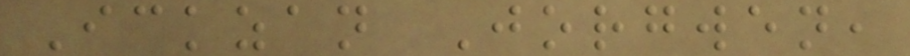Ickzan Jorgwen,
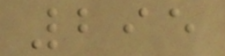295
